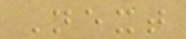Next
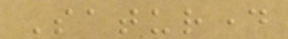Saturday
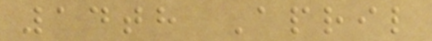14th April
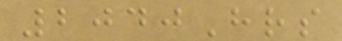2040Hrs
